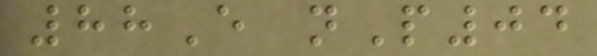88E nP04
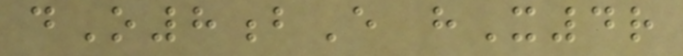dO8bE hX4r
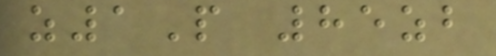z1P 85zb
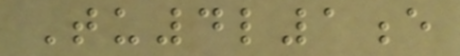Tu4l1e
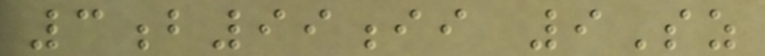3b99ii 9Sz
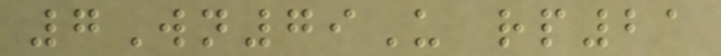7Wn79U rp21
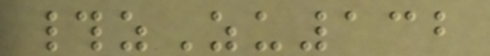#zZu132
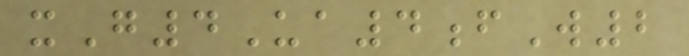xG4Ua4fW2
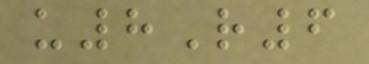u8R6
